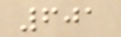601
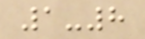1-8
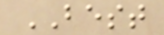BEST
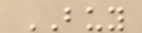BUY
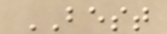BEST
